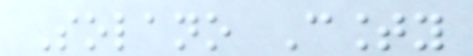Solano County
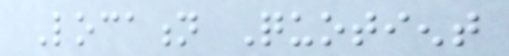Location Quotient
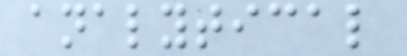analytical
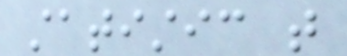statistic that
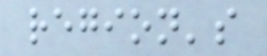region's
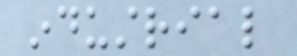industrial
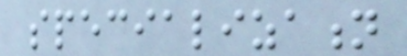specialization
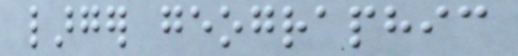larger geographic
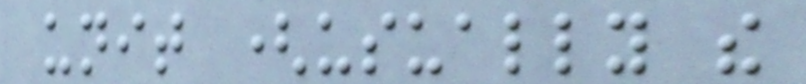unit (usually the
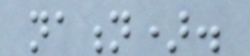nation).
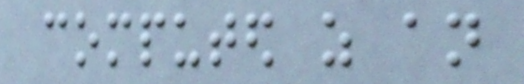computed as an
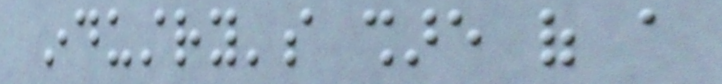industry's share of a
